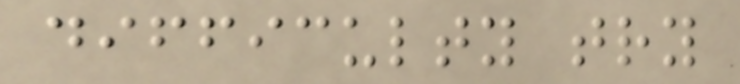difficulty try
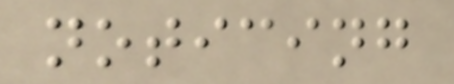noticing
